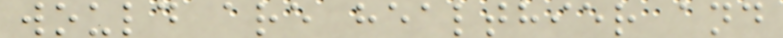would are healthier and
